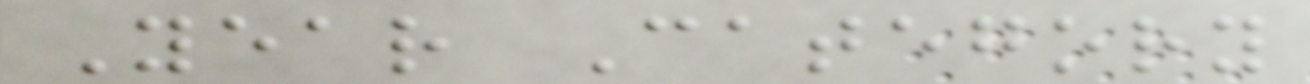Year Category
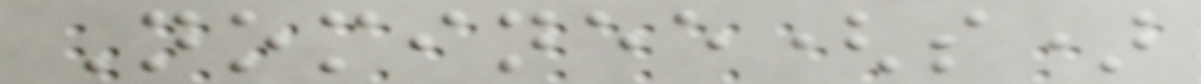Nominee(s)
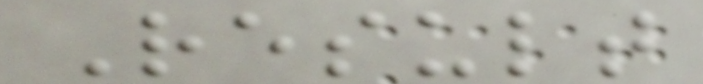Result
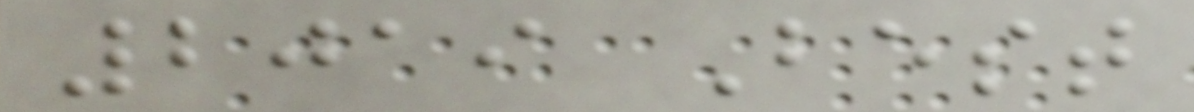2019 Best
